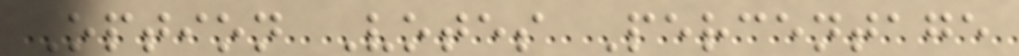Option Votes Percentage
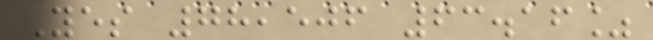Yes 78,506 63.16%
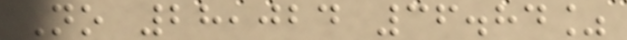No 28,024 36.84%
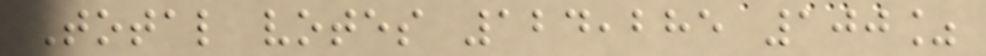Total votes 124,285 100%
